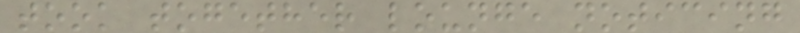took together lounge noticing
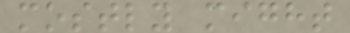mostly might
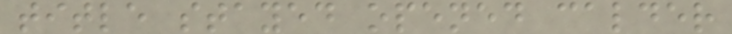title stayed opened calder
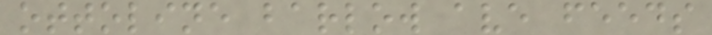ottoline barlow ave feeds
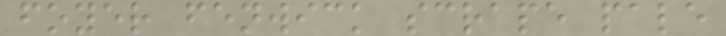foyer fenwick scrape pale
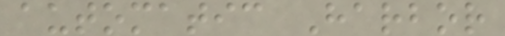automatic Harbor
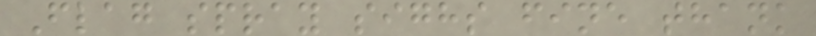Flag spray sighs fine thank
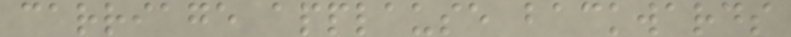carriage applause backwards
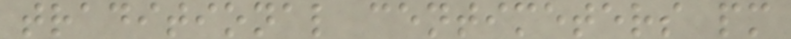traditional centimeters pm
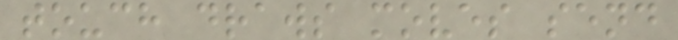touch draws moves send
